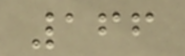166
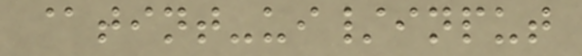@tint-ui/input
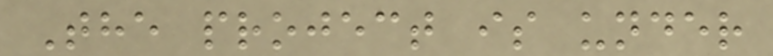The project is under
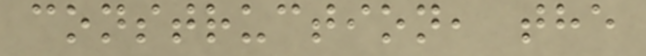construction, the
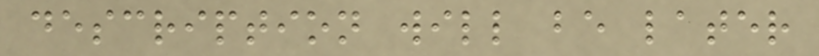description will be later
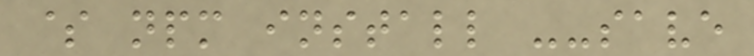$ npm install --save
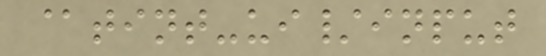@tint-ui/input
